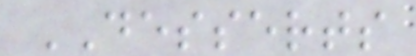DESSERTS
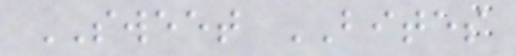SWEET BITES
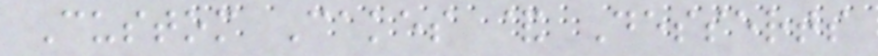Custom Cakes & Desserts
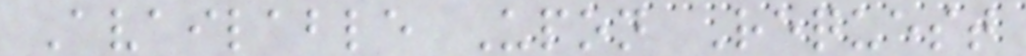Available Upon Request
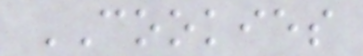COOKIES
